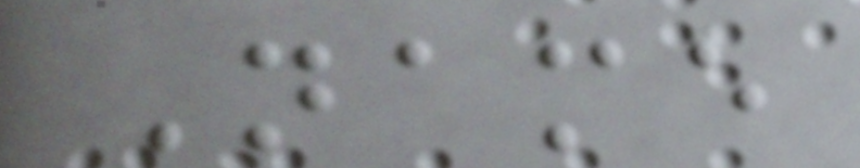Name
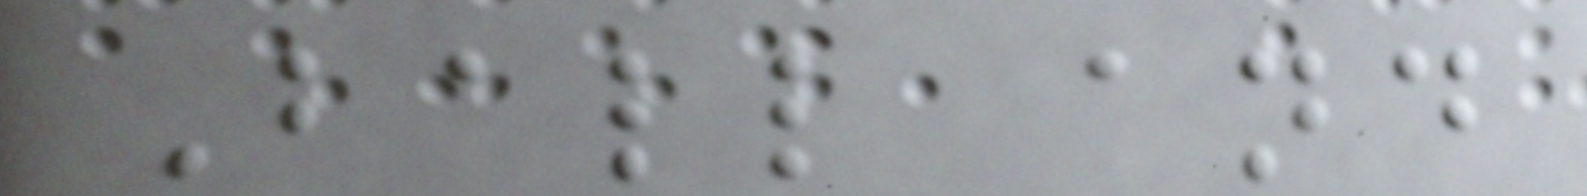Ball and
